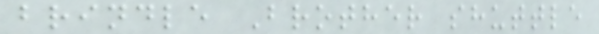brindle Brother shuttle
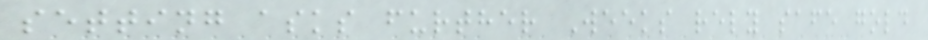setting asks further Weeks rely safe gold
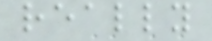really
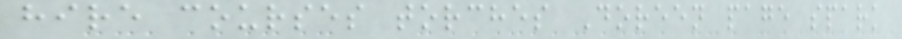hire courses torches Doreen page spark
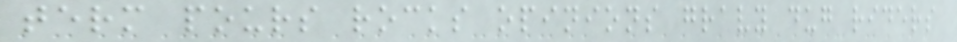term pours rocks opinions gravy dug riders
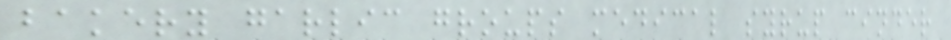bakery garlic groups medical syrup cinder
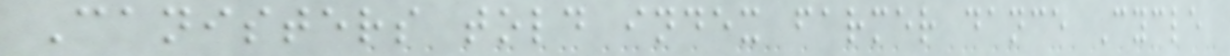Canisters told index farmer dance Cycle
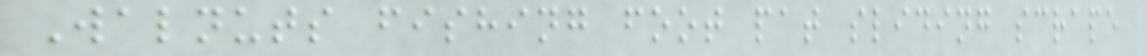Walnuts fishing foot pat sliding scrape
